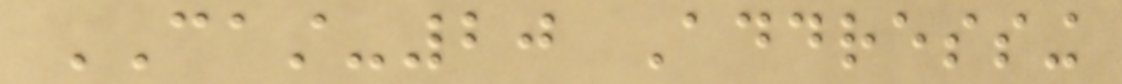CAST-20 Addressing
